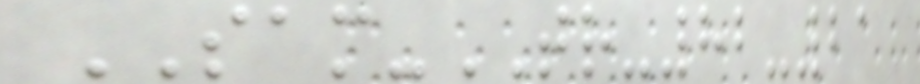SAM-TR-82-21
